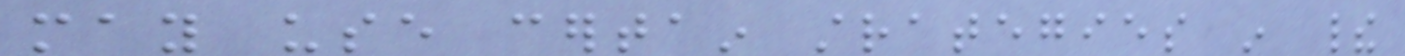may use certain strategies in their
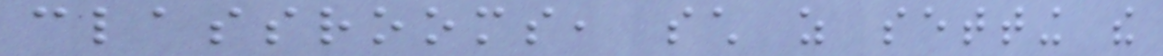classrooms, such as setting the
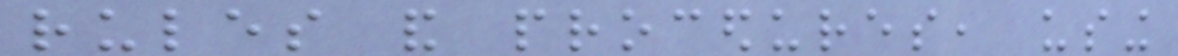rules and procedures, using
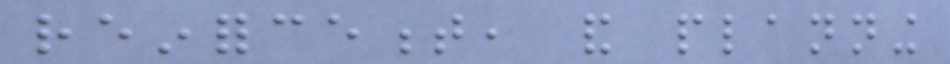reinforcement, and planning
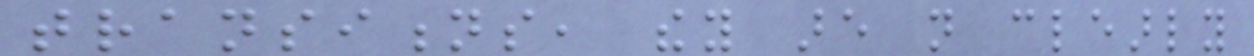transitions, they are not clearly
